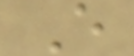E
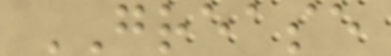GREASE
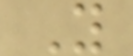Y
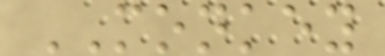MONKEY
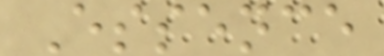Essence
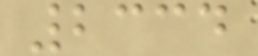2334
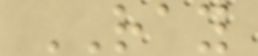RAY
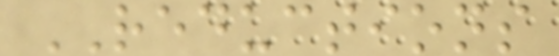REDUCTIONS
